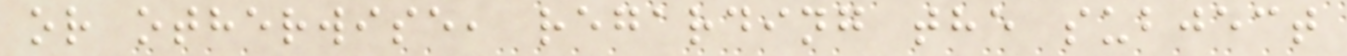or otherwise, regarding the subject
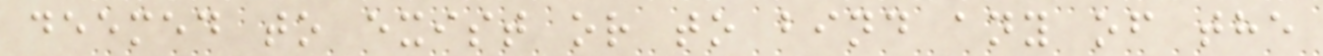deemed to exist or to bind any of the
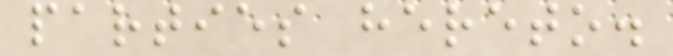parties hereto.
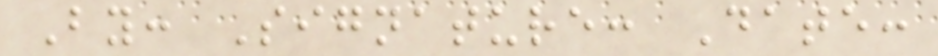By: Signature: Date:
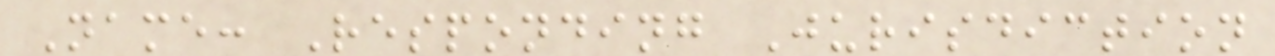Name: Responding Jurisdiction
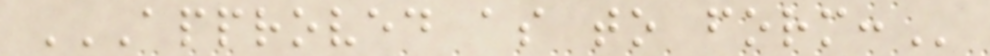APPROVED AS TO FORM:
